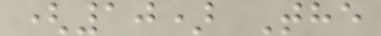(10) The
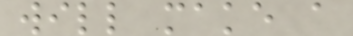will make a
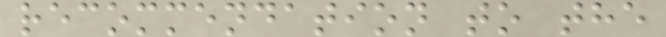recommendation to the
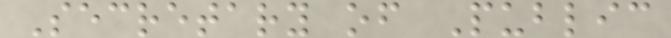Secretary of Public
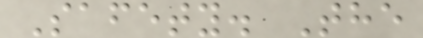Safety. The
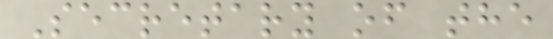Secretary of the
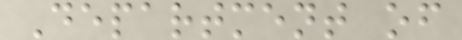Department of
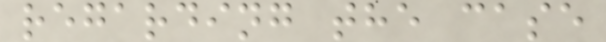regarding the case
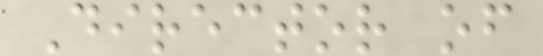Director of
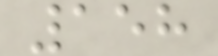158
